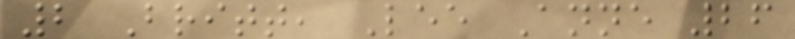2 Britt, Lee Anne 26
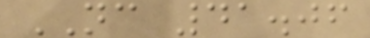NC 41.06
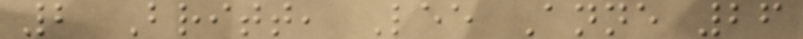2 Britt, Lee Anne 26
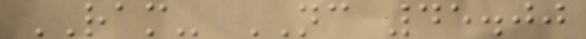RAM- NC 45.00
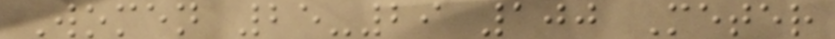Women 25-29 100 Meter
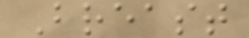Breast
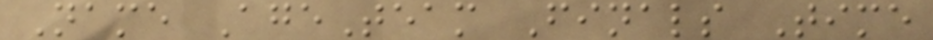Name AgeTeam Finals Time
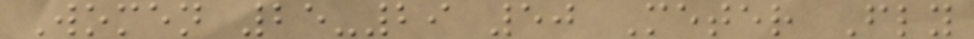Women 25-29 50 Meter Fly
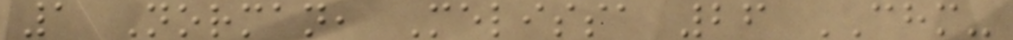1 Norman, Melissa 26 CHM-
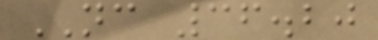NC 36.20
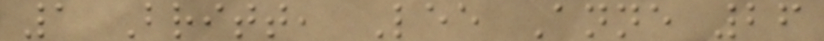1 Britt, Lee Anne 26
